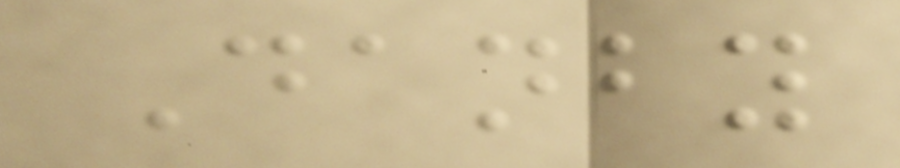Danby
